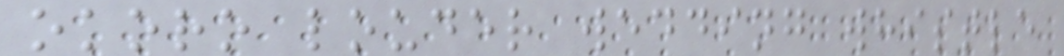okoro louder wedding whistle
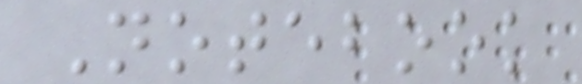Notebook
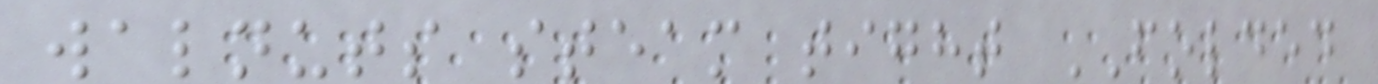walnuts steam tight FOLDED
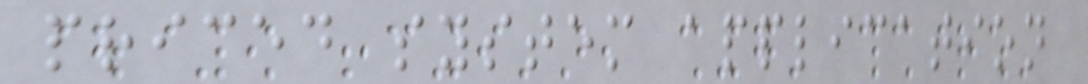priced system application
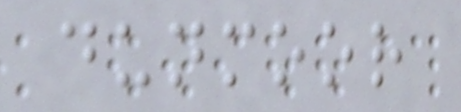dunmoor
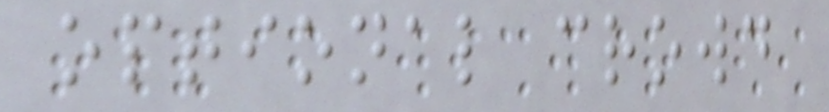optional crowd
